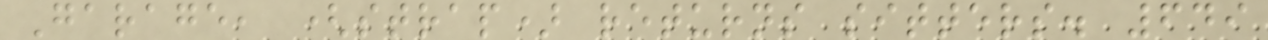Garage, (strap) returns sitters. 649
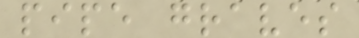pipe graves
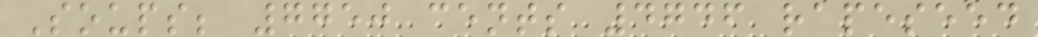Soups; 7750 cents 4746 rapeseed
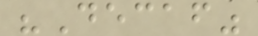"Decaf"
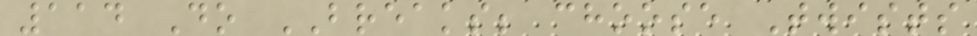114 Do BREAKS; choose Twists
